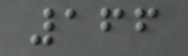166
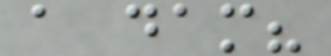a dam?
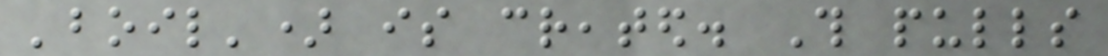'boil') is created. This pulls
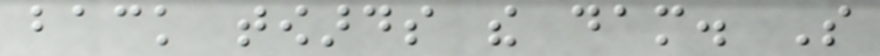back towards the dam. So
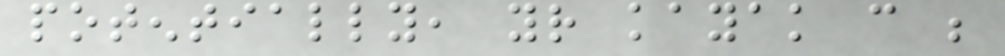potentially, your kayak can be
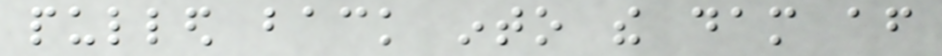pulled back into the dam after
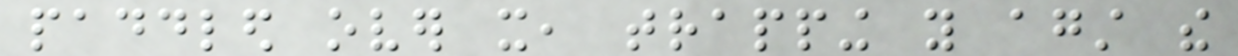paddled over it, trapping you against the
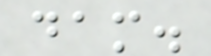dam.
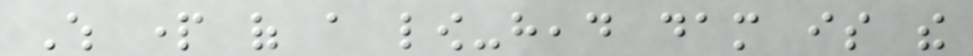Which part of a low-head dam is the
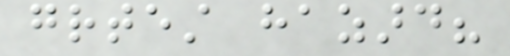greatest hazard?
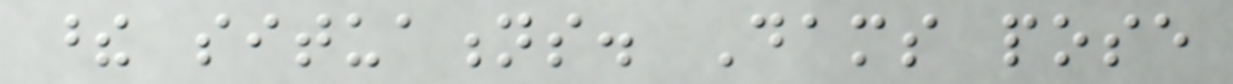these situations. Dams pose
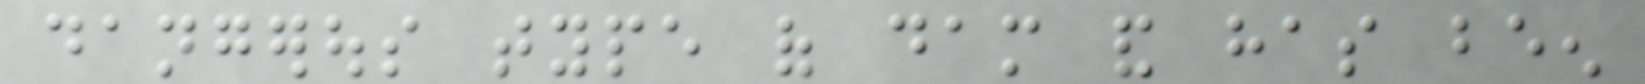dangerous type of dam and has been
